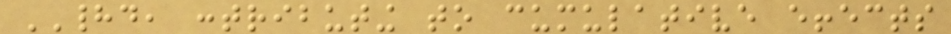HADD, contributing to cumulative effects
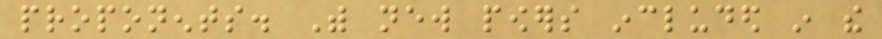proponents. With new powers included in the
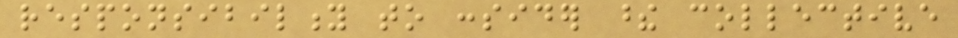responsibility to consider these collective
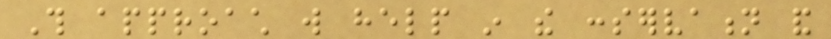This approach will help in the conservation and
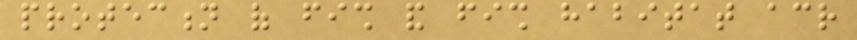protection of fish and fish habitat across
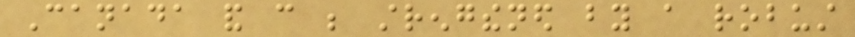Canada and can be strengthened by a robust
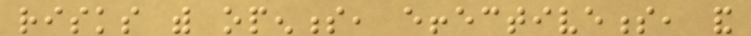risks with openness, effectiveness, and
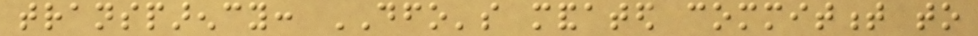transparency: DFO's mandated commitment to
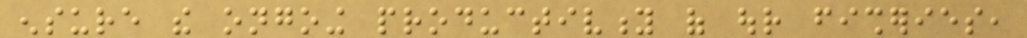ensure the ongoing productivity of our fisheries,
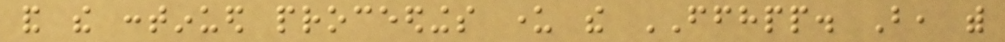and the continued proceedings under the FFHPP. But, with
